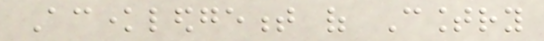Acknowledgement of Country
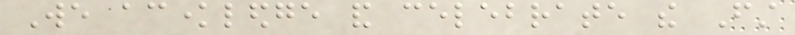We acknowledge and celebrate the First
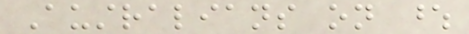Australians on whose
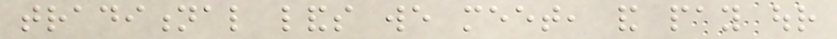traditional lands we meet, and pay our
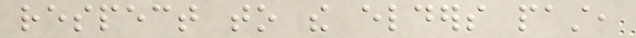respect to the elders past,
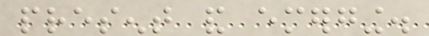present and emerging.
